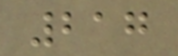217
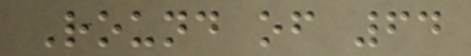Round of 64
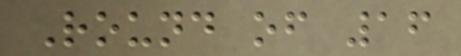Round of 16
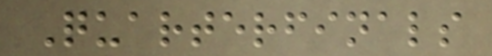Quarterfinals
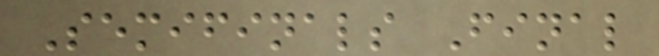Semifinals Final
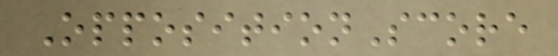OppositionScore
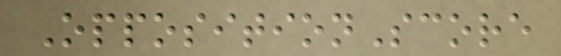OppositionScore
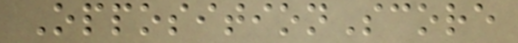OppositionScore
